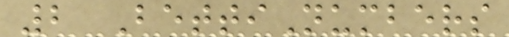2 BettiNumbers
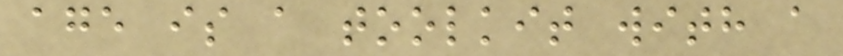age is a toolkit with a
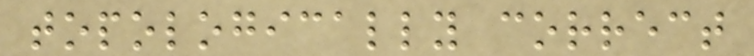topologically correct
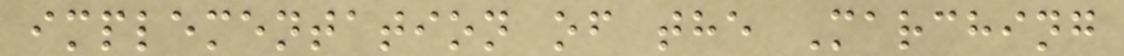implementation of the Marching
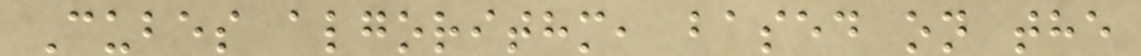Cubes algorithm, based on the
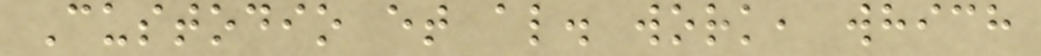Custodio et al. work, which
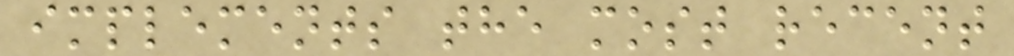implements the most recent
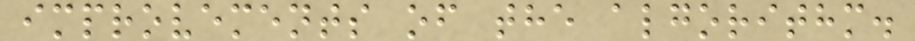improvements of the algorithm.
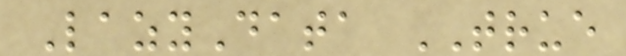LazyData TRUE
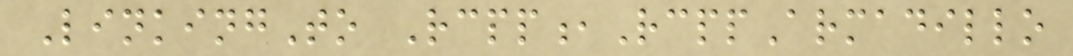LinkingTo Rcpp,RcppArmadillo
